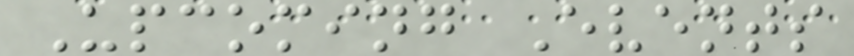Upcoming Events
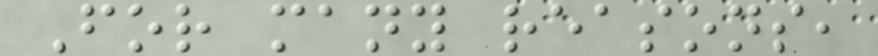For many reasons,
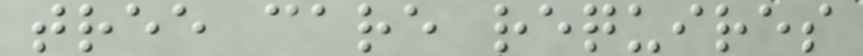tree care requires
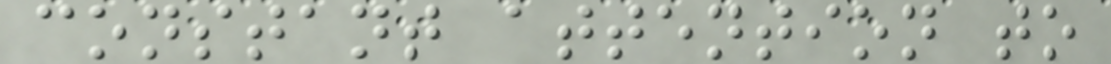constant attention to
